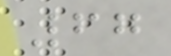67
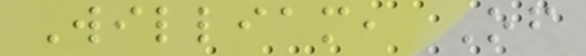William, Of
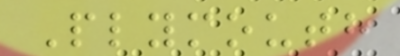Plymouth
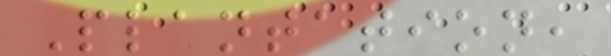Plantation,
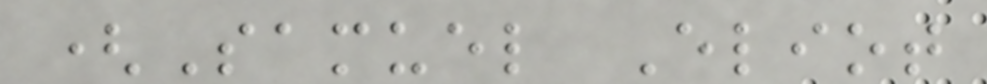(Samuel Eliot
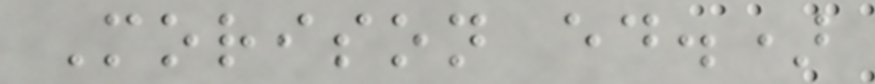Morison ed.)
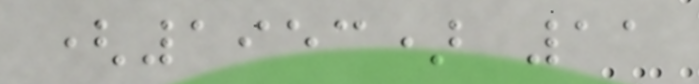(1953) 11
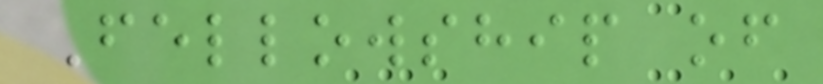Fellowship of
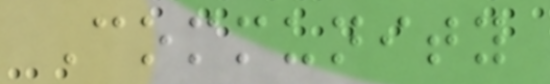Community
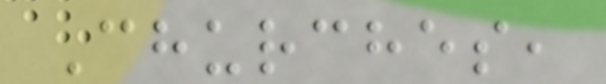Churches,
